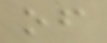of
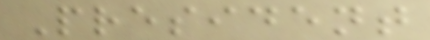President
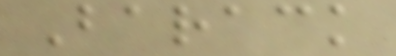Barack
